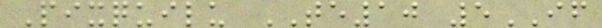Pixquilu TE10 5IF
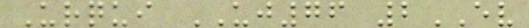Urqui UJ76 2EV
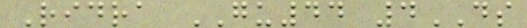Ridra GU44 4DS
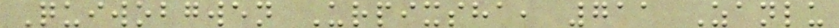Quiwobgwen Urpixsha, 711 Zanlu
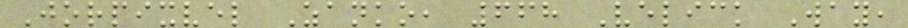Jorpixvel Zanko, 668 Velick Way,
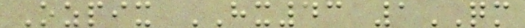Ozpix HX43 1QM
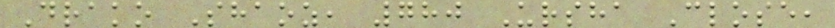Drako Shaoz, 780 Ursha Close,
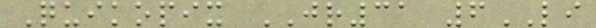Quikopix JR31 6LI
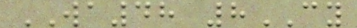WA48 8CY
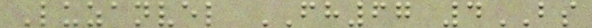Luzanvel FH67 4BS
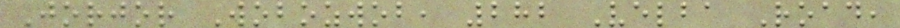Jorjor Wobozwob, 282 Velba Road,
